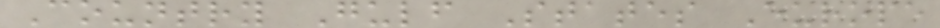Country Gulf States Europe
